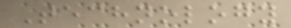Technology
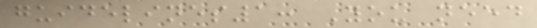guidelines1: You need
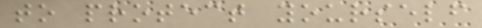to protect yourself
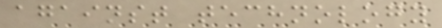against technology
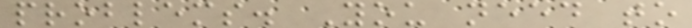problems. You need to
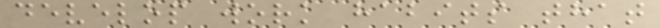develop work habits that
